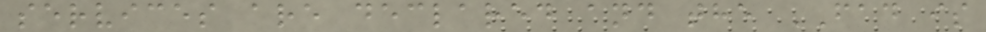services are declared and the FAD is
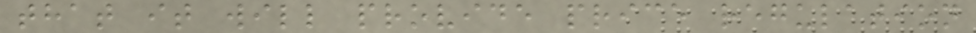that it will provide price regulation
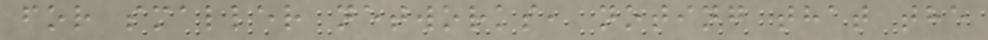for smaller networks, noting that the
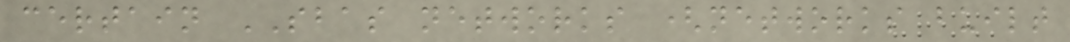certain SBAS networks (networks built
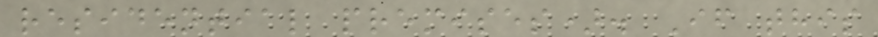residential premises). If this
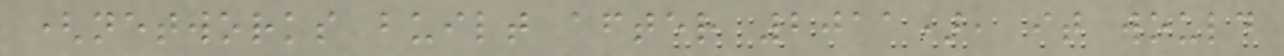(networks built after 2011), it would
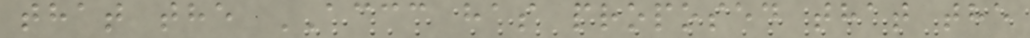that the ACCC has proposed that the
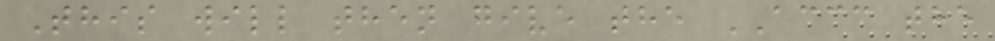This will then give the ACCC the
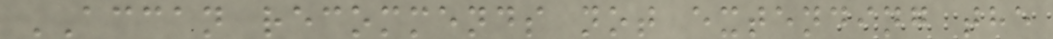ACCAN recommends not extending the
